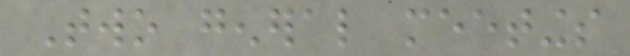Two general meetings
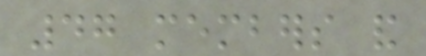47 members and
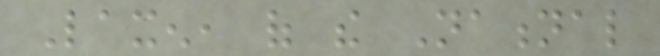Laxen, of the National
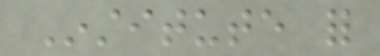Institute for
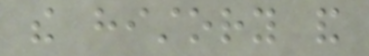the history and
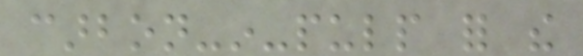carbon-in-pulp for the
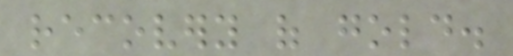recovery of gold.
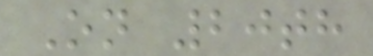On 20th
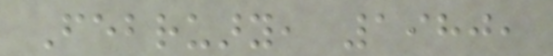February, 1980,
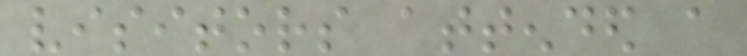visitors attended a
